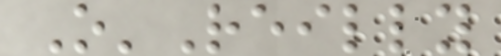O'Reilly
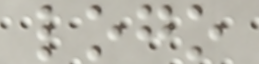logo
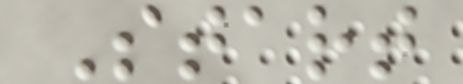Start
